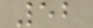52
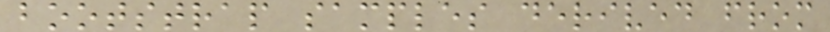bootstrap samples derived from
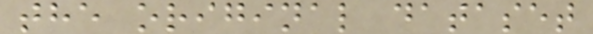the original dataset
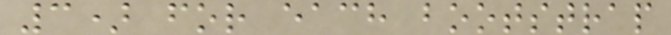3) for each bootstrap
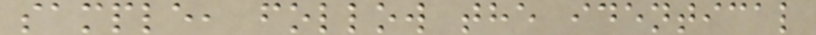sample, follow the identical
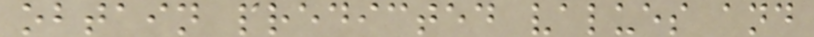obtain predicted values and
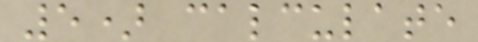5) calculate
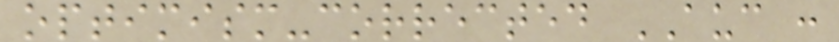optimism-corrected AUC :
